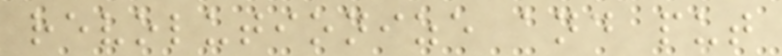revolutionize and put
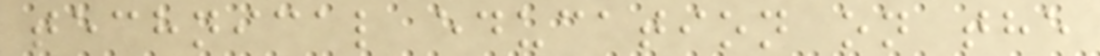technical education on the
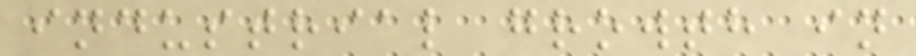industrial growth in
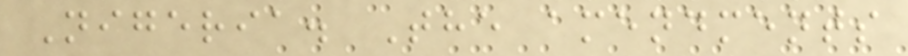Nigeria. The amendments
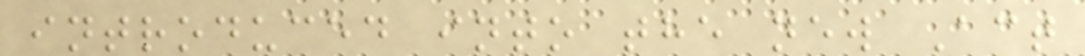introduced into the new Act
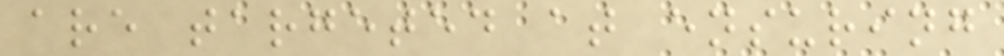are targeted at ensuring
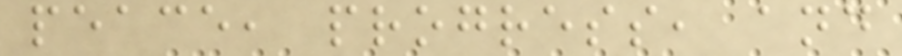peace, progress, and
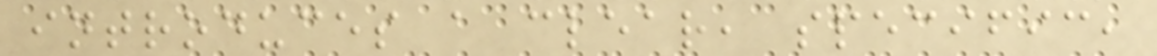introduces a clear, specific,
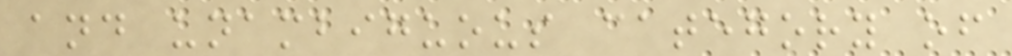and unambiguous category of
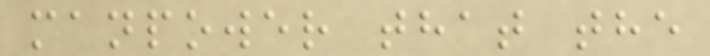manpower that the
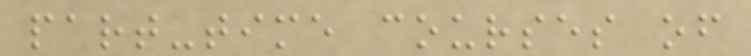part-time courses of
